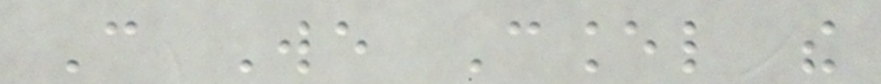Can We Cancel the
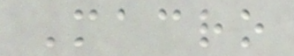Macro
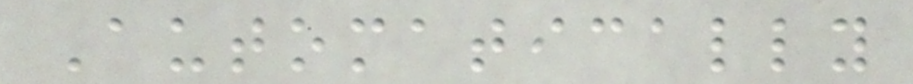Automatically
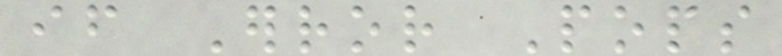if Error Pops
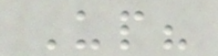Up?
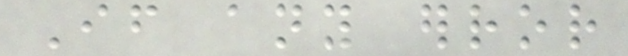If any error
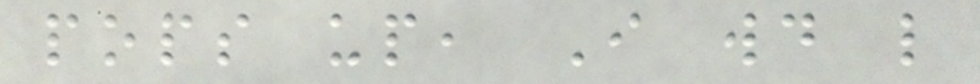pops up, I would like
